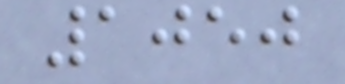1050
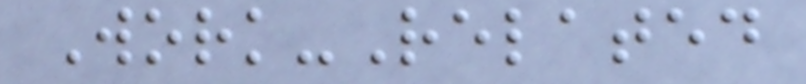Work-Related
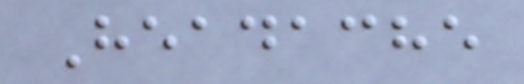Headache
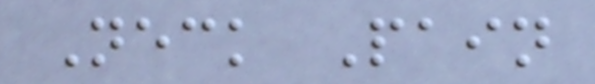Neck Pain
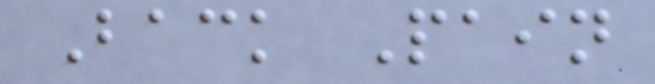Back Pain
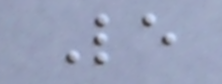Le
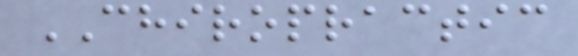CHIROPRACTIC
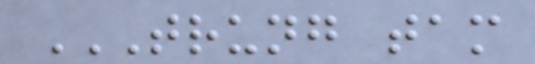TRUNG TAM
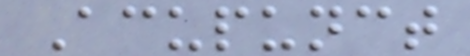Acupunct
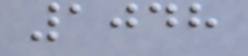1048
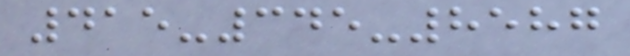415-345-8587
